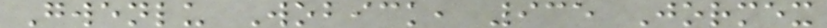Gwenlu Wobick, 935 Jormex
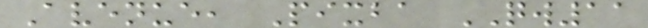Avenue, Pixba QW11
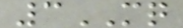3MQ
